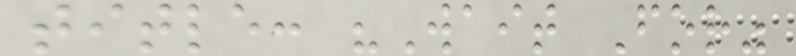title: "Wait For"
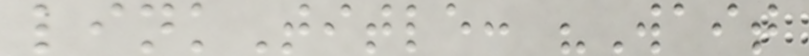linkTitle: "Wait
